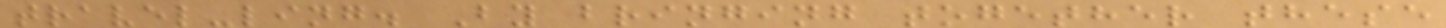travel-ling. By bringing together these
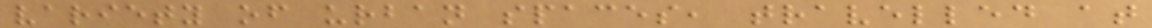variety of urban spaces, travelled at
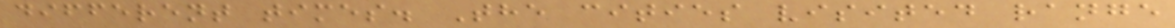different times. The cities visited range
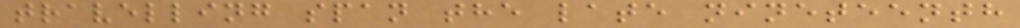travelling span the late nineteenth
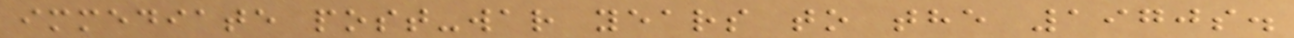immediate post-war years to the 1970s.
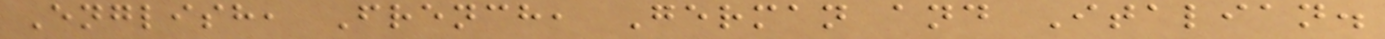English, French, German and Italian.
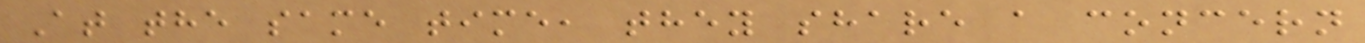At the same time, they share a concern
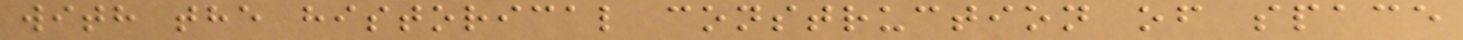with the historical construction of space
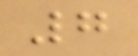7
